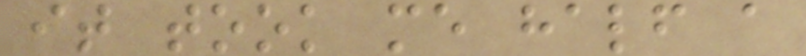it took me half a
